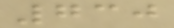730
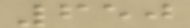650
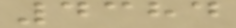4384
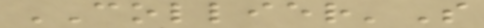COLLIER'S
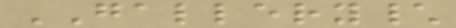GALLERY\
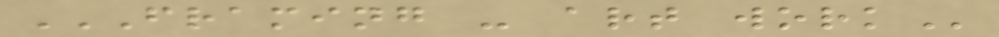FRAMING - ART WORK
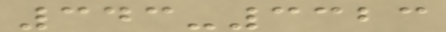343-3323
